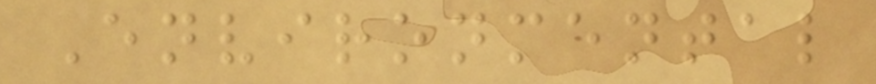Environmental
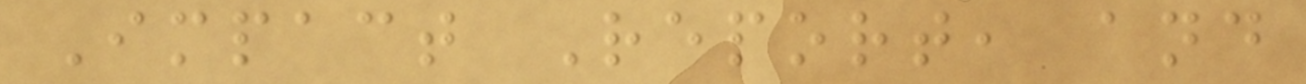Impact Report, and
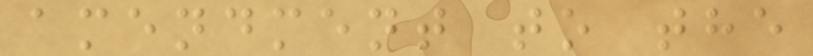amendment to the
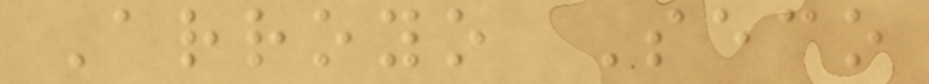Arroyo Seco
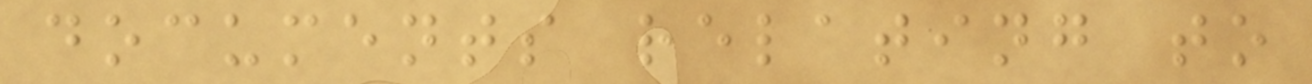documents relating to
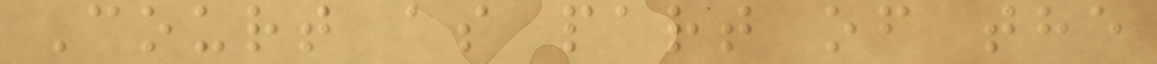Court as part of the
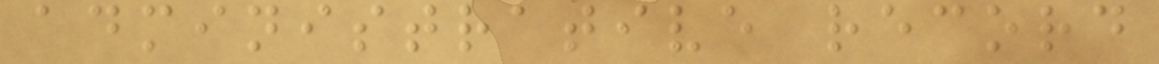administrative record
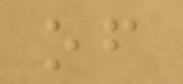of
